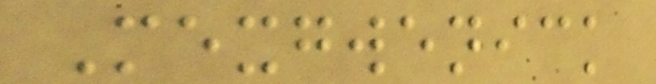Mexgwenick
